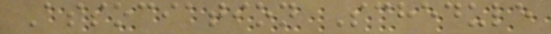Association Schedule
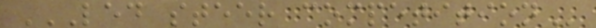LED STEER COMPETITION
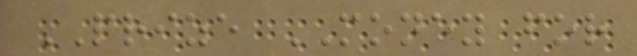PRIZE MONEY for
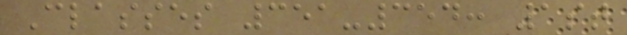Classes 351-354: 1st
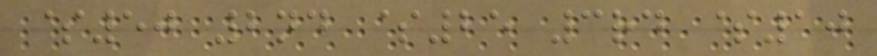$50 2nd $25 3rd $10
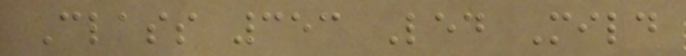Class 353 Led Mild
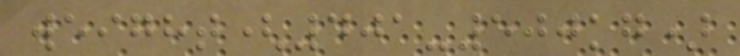weight(401-500kg)
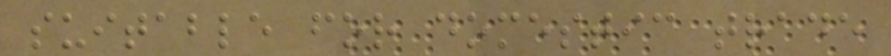suitable for domestic trade
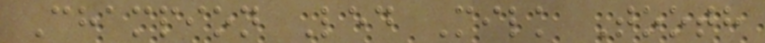Champion Led Milk Tooth
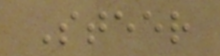Steer
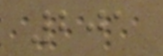201
